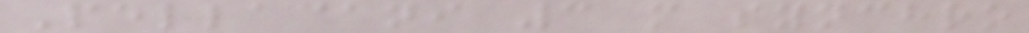Pellacani 3 m synchro
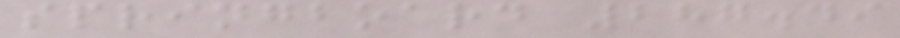springboard 287.49
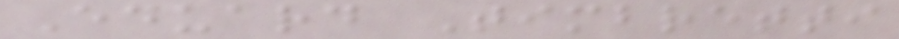Eduard Timbretti
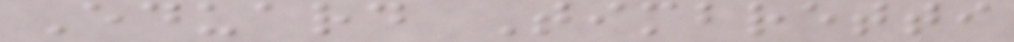Eduard Timbretti
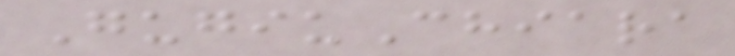GugiuChiara
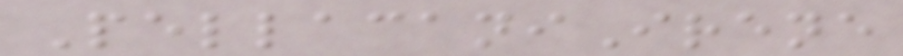PellacaniIrene
